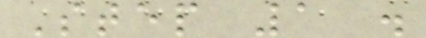Step 1 .
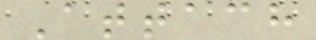Attach
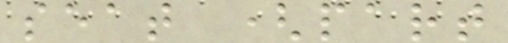seat (part
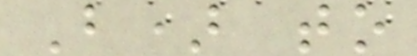B) to
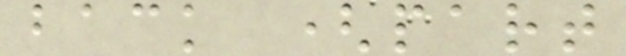back (part
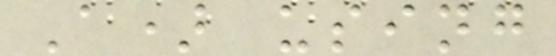A) using
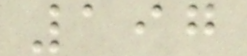197
